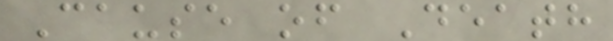Cause of Death
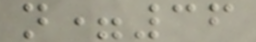n=36
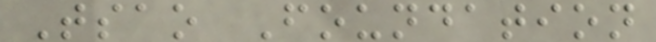Tsao Foundation
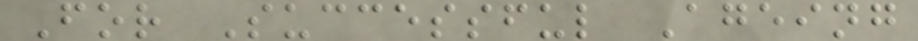For Successful Ageing
